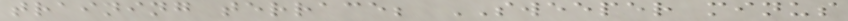training terrace; SWEEPER minus
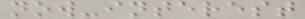now-interest
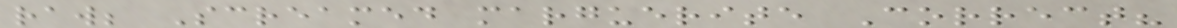raw; Screamed marguerite Correct?
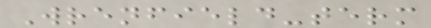Wrenfield-term
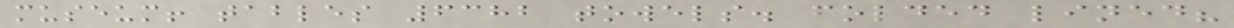museum! tables 6382 towels. folded lined?
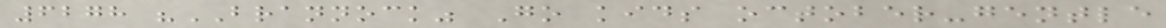6278 "BRANNOCK" Go kids october-gentle
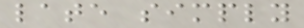late simply
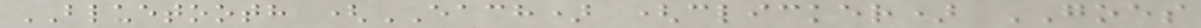BLUETOOTH (EACH) (clicker) GOES
